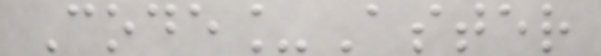Code_Aster
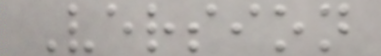Version
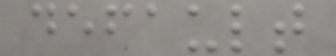default
